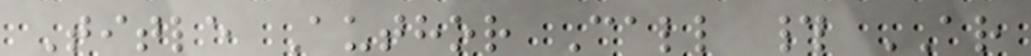Title Author Call # AR
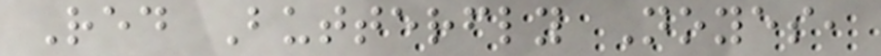Red Butterfly Noyes,
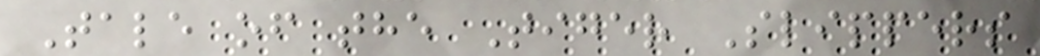Tale of the Tiger Slippers
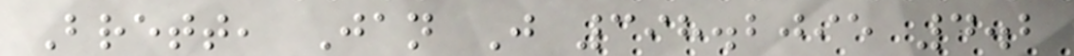Brett, Jan J 398.2095 4.2
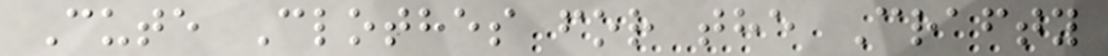Cute Clothes for the Crafty
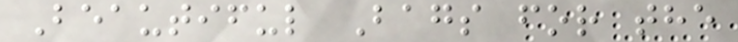Beautiful Bags for the
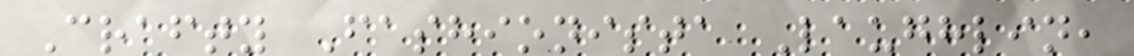Crafty Fashionista Laughlin,
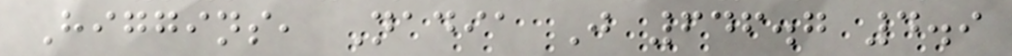Higgins, Nadia J 646.7 4.9
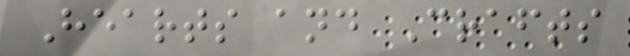Hearts and Crafts
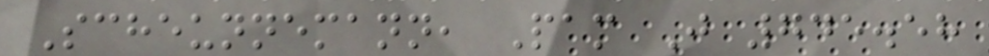Scheunnemann, Pam J 745.58
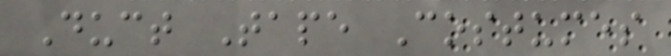Duct Tape Costumes
